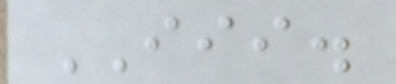III.
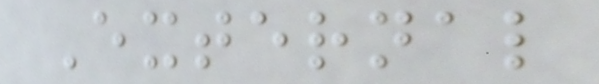External
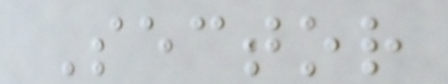Sector
